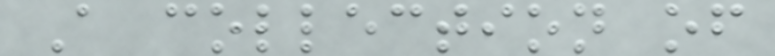A collection of
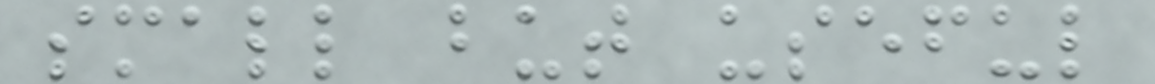small but useful
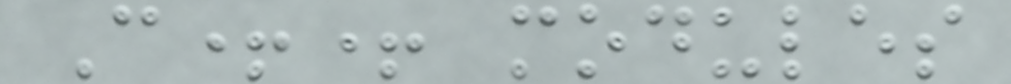C++ modules
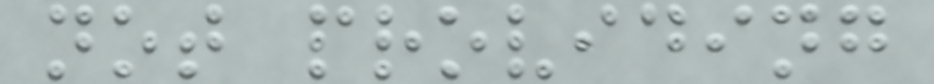not providing
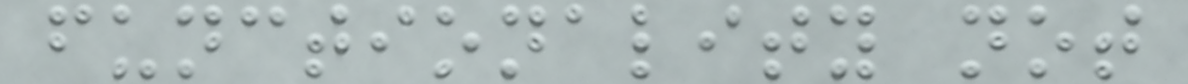functionality not
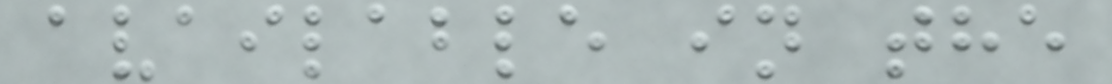available in the
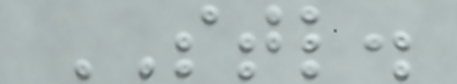STL.
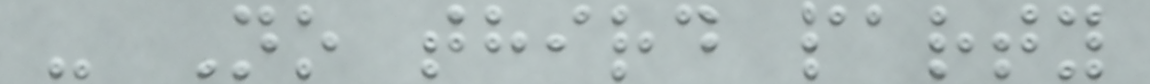- No third party
